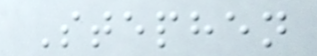Stephen
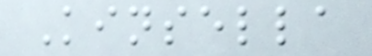Kinsella
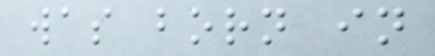was born in
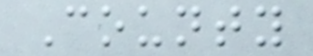County
